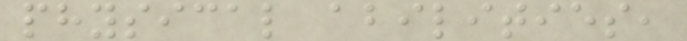physical abilities,
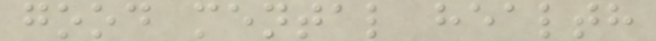good mental health
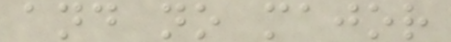and no major
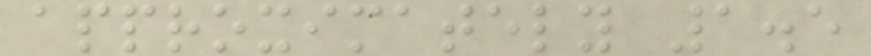approximately 1.5
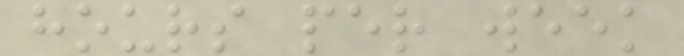hours per week
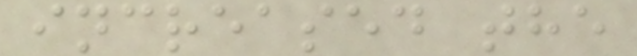increased the
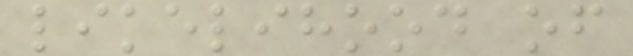likelihood of
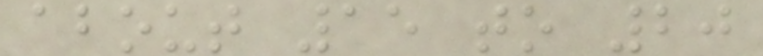about 15 to 20
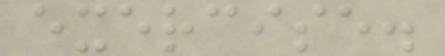exercise.
